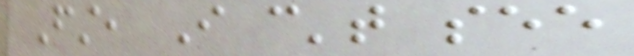First, I can't see
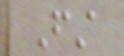First
